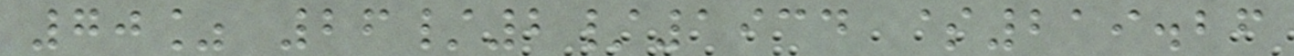70% 26/2/1934 $219.26
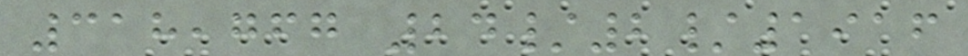318,767 24/2/1916
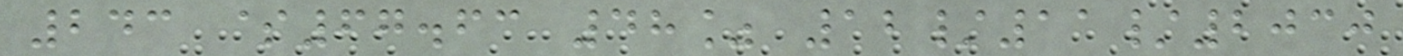243 $67.63 48% 12/11/2030
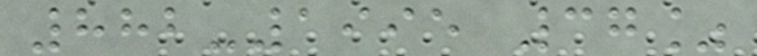882-1995 37%
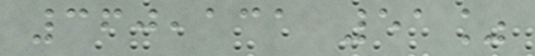360,131 51%
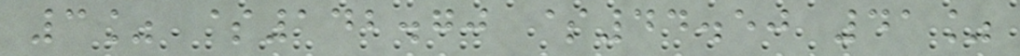3% $142.70 $44.50 41%
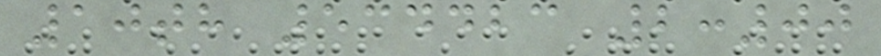10th 534423 2:00
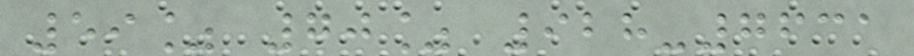59% 70% 928-7631
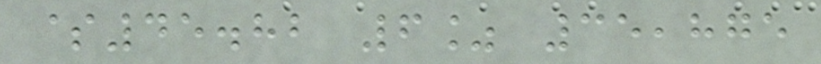$45.82 6% 35,875
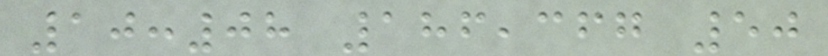10:08 186,367 50
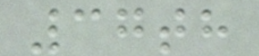37th
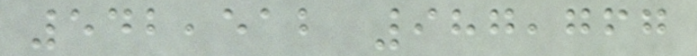542,512 987,767
